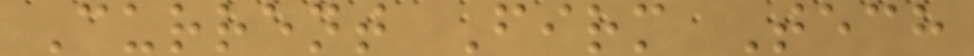Current Firm Tech
